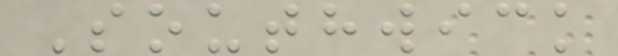Southwick
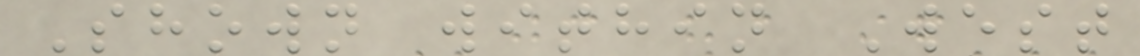Shown within West
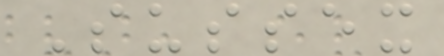Sussex
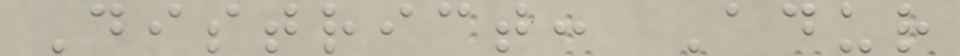District: Adur
